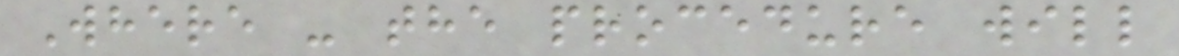Where - the procedure will
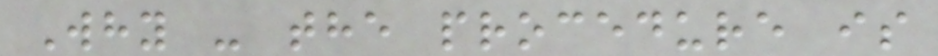Why - the procedure is
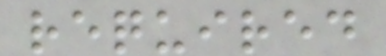required
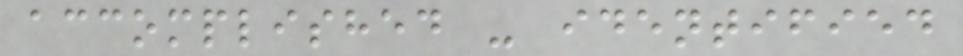accomplished - identified
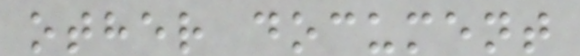other document
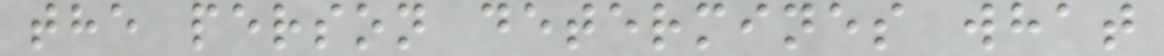the person determines what
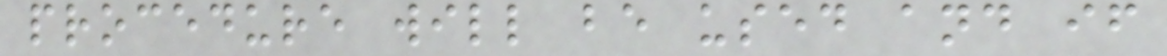procedure will be used and if
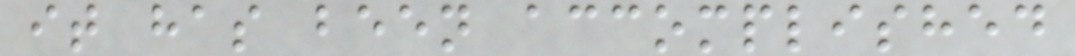it has been accomplished
